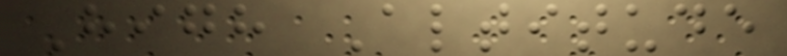High Altitude
